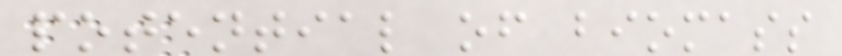potential of biomass
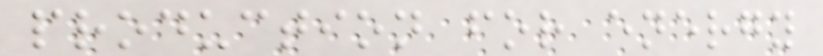production for energy
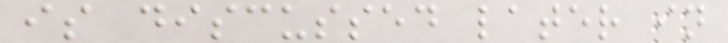is discussed later in
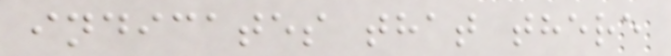indicates that there
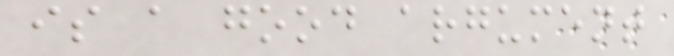is a good argument
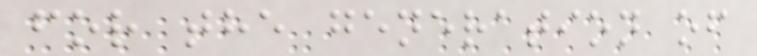for the generation of
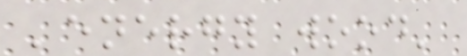'energy wood'
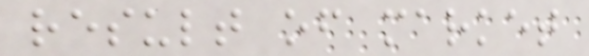result of market
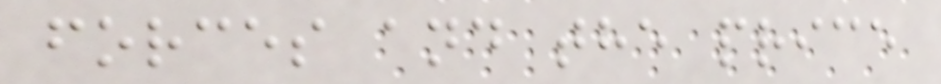forces and the price
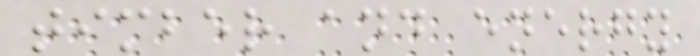timber and energy
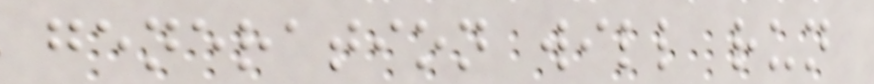generation will run
